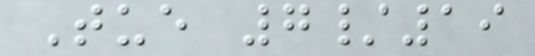Tue 7/19
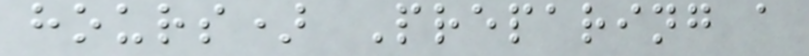hours) Preparing a
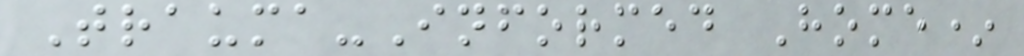Trauma-Informed Home*
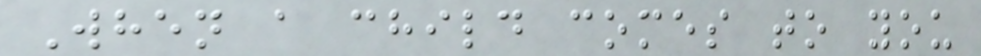When a child comes to you
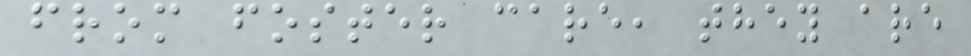from foster care, they are
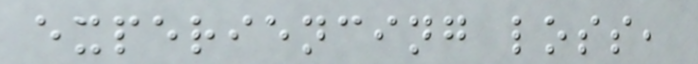experiencing loss,
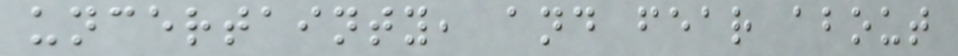uncertainty, and fear about
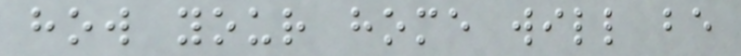how your home will be
